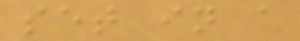set in a
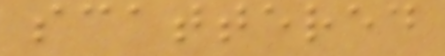scattered
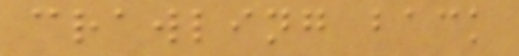crawling back
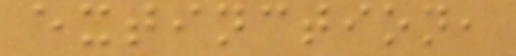extinction,
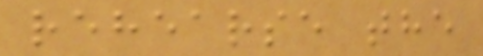rehearse the
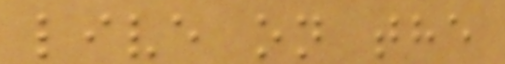live on the
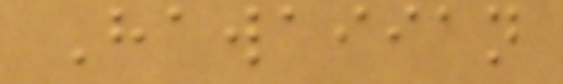Hawaiian
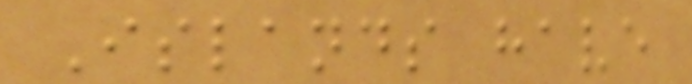Islands have
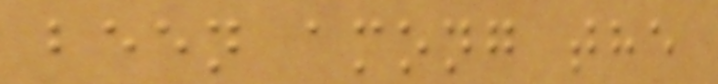been among the
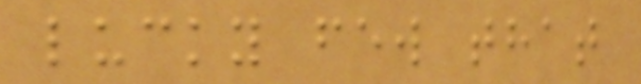lucky few that
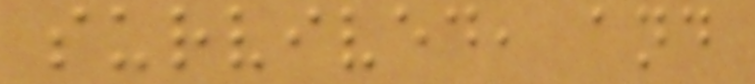survived, and
